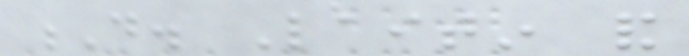D. Laitin and
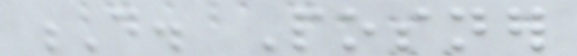D. Posner
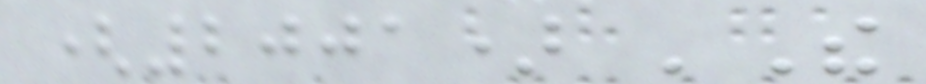(2001) 'The
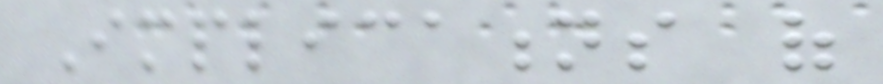Implications of
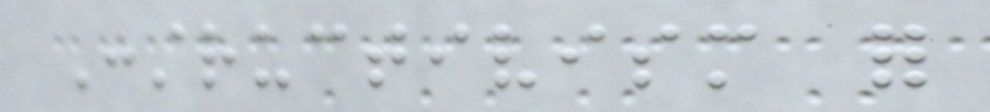Constructivism for
